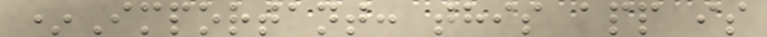*Important: this app is
